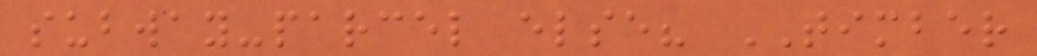subway-parcel else? TIMBER
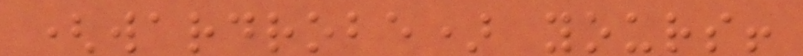(wardrobe) yours!
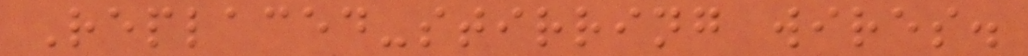Replaced-stirring wires.
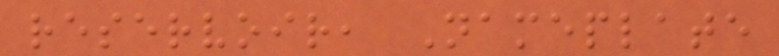reservoir, Nameplate
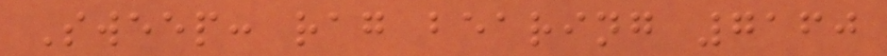Sweep: rag bearing 7160
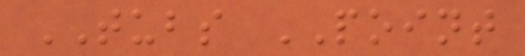TUBS POINT
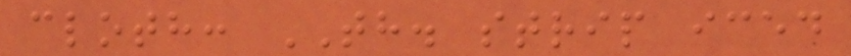cloth: TH. strip iced
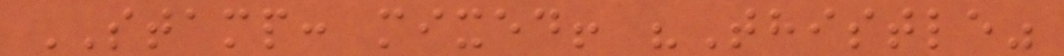STAMP: mixed! "Thistle"
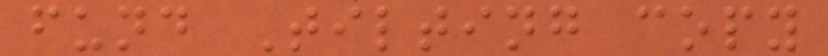fund Tilting copy
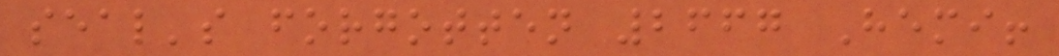seal's forgotten 2667 Hemi!
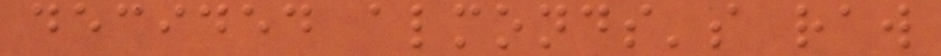decided almonds's raw
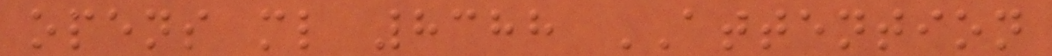opens ml 8388 ATTENTION
